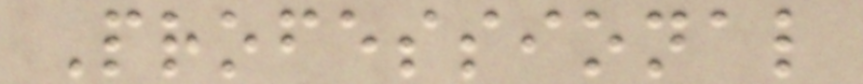Professional
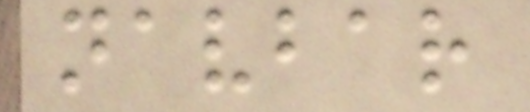navbar
